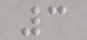3
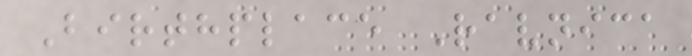Birthplace Ravnica
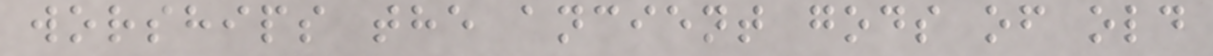worships the ancient gods of old
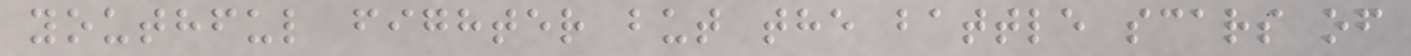youthful fighter but the battle scars of
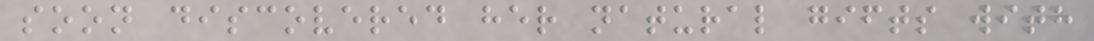soon discovered her natural gifts with
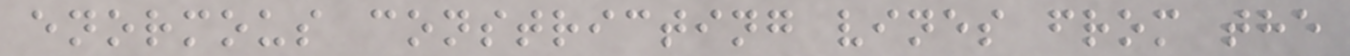enormous constricting vines from the
